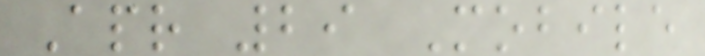Apr 29 Mobile
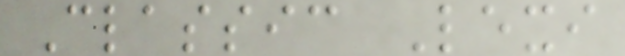Classic Lexi
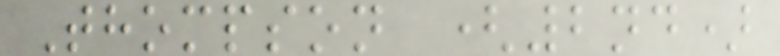Thompson (2nd)
